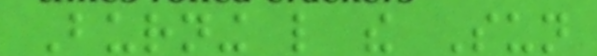Burning like the Sun
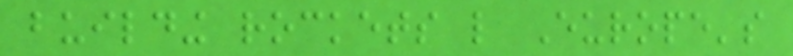building rockets like Europe's
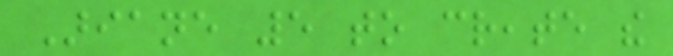Ariane 5 to create the
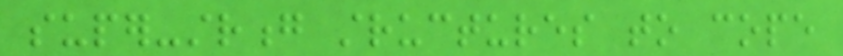super-strong structures to cope
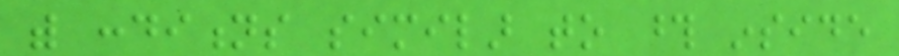with conditions similar to those inside
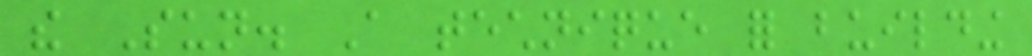the Sun. A technique for building
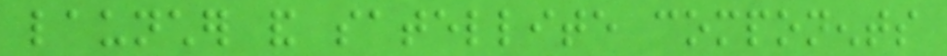launcher and satellite components
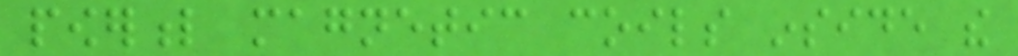powerful magnetic coils inside the
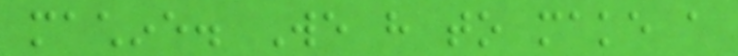machine. We have to make a
